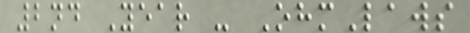2nd Year - OhmLaws
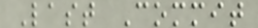Last Commit
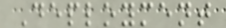Deployment
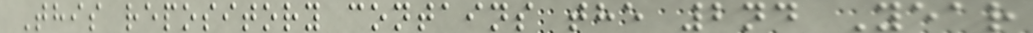This repository contains the 2nd Year
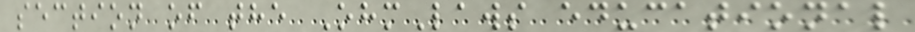section of the OhmLaws educational
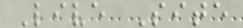Live Site
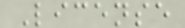License
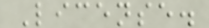License.
